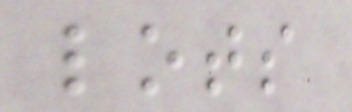lots
